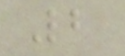2
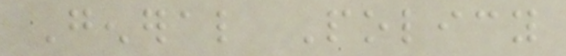General Policy
